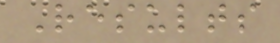Results
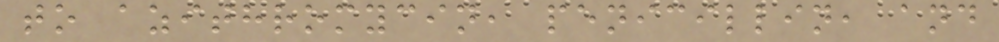to azithromycin, penicillin, and
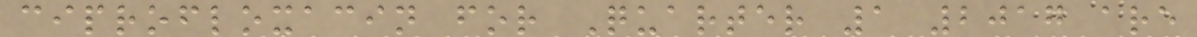ciprofloxacin for Quarter 1 2017 are
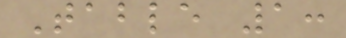Table 1:
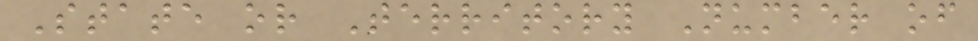State or Territory Number of
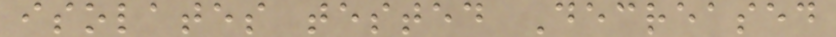isolates tested Decreased
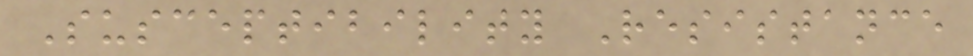Susceptibility Resistance
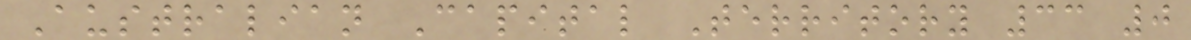Australian Capital Territory 33 0
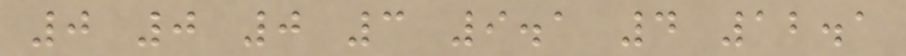0 0 0 3 9.1 4 12.1
